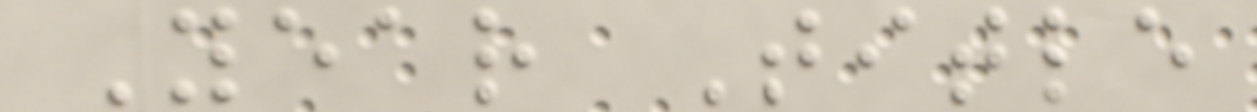Year Title
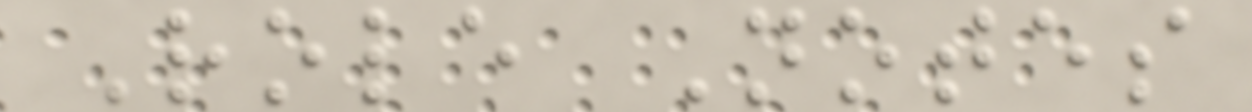Role Notes
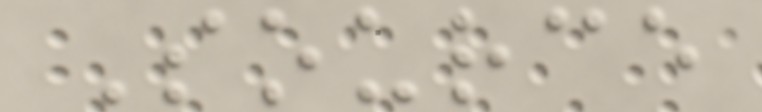Source
